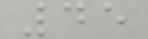45
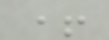+
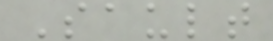Sault
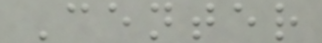Center
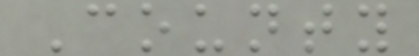County
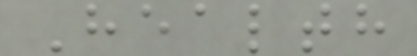Health
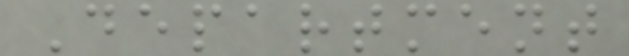Department
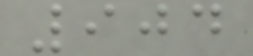904
